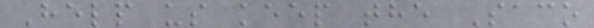Help us keep the Saco
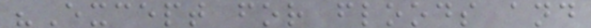"Except for floods and
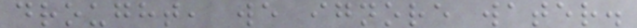drought, we ignore water.
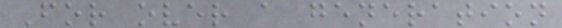For over a generation
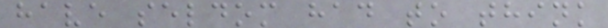have seldom had to think
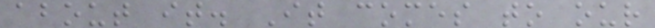about it. It comes to our
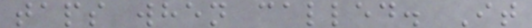taps when called. It
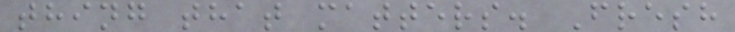thing that matters. Fresh
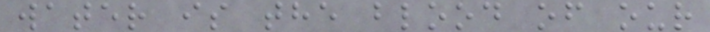water is the blood of our
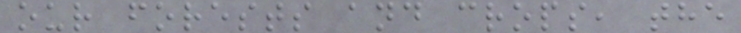our forests and crops, the
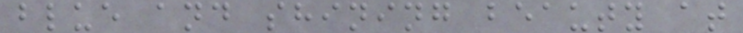blue and shining beauty at
